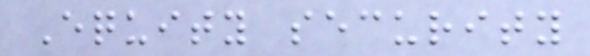Equity security
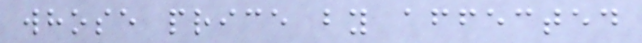whose price by affected
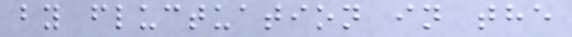by fluctuation in the
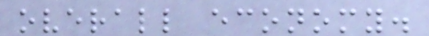overall economy.
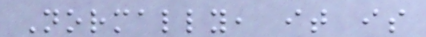Normally, it is
